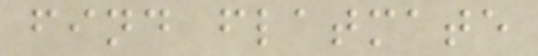find flatmate
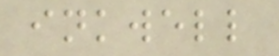inkwell
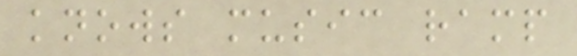knows music ramp
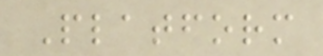Platform
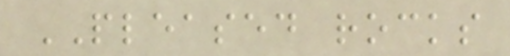PLEASED rocks
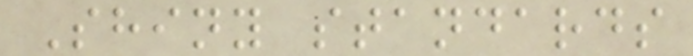Shiny standards
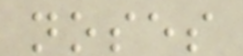noses
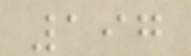197
